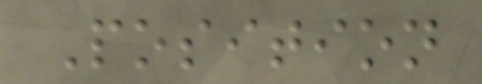Position
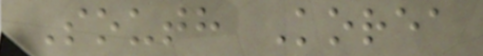South Korea
